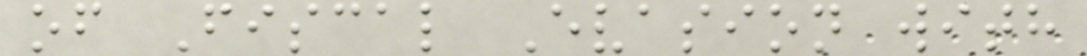of Fiscal Evasion with
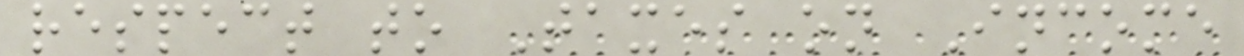respect to Taxes on Income
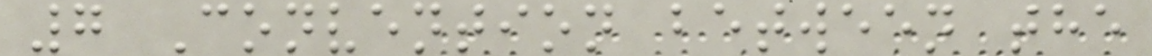7 Convention between the
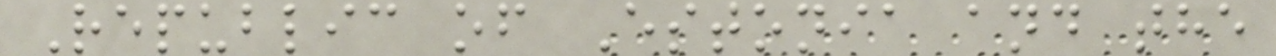Republic of Estonia and the
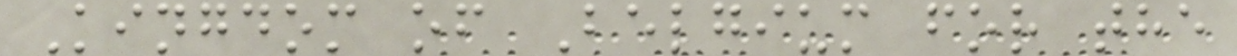Kingdom of Belgium for the
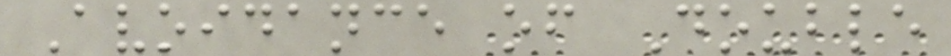Avoidance of Double
